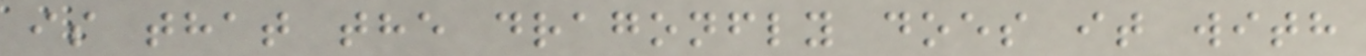is that the dragonfly does it with
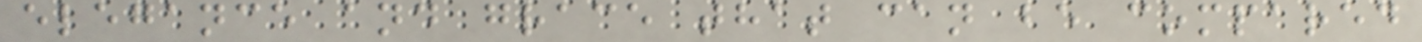elegance and grace that can be compared
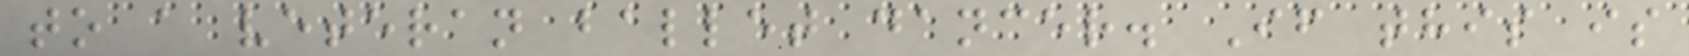to a veteran ballet dancer. If this is
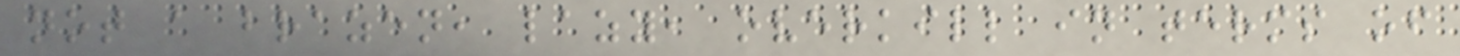not a brazen, lazy, overkill in terms of
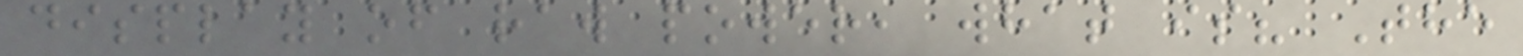display of raw power, what is? The
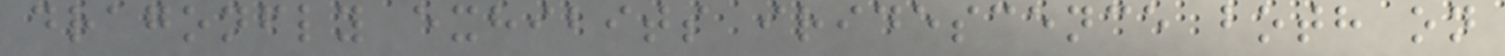dragonfly exhibits iridescence both on
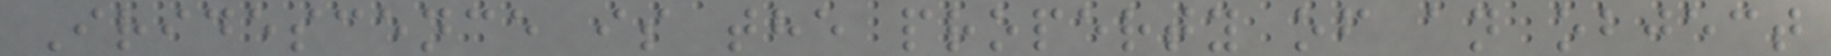Iridescence is the property of an object
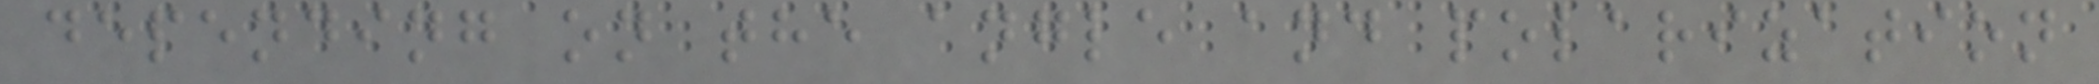depending on the angle and polarization
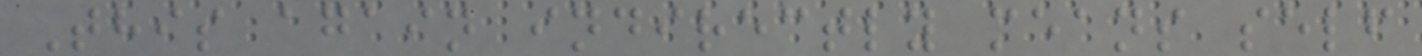This again indirectly means self
